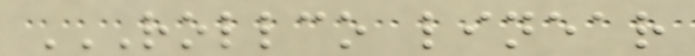ROLLCO LINEAR
